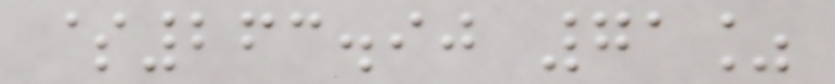$263.90 71%
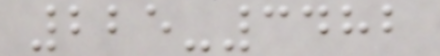225-3482
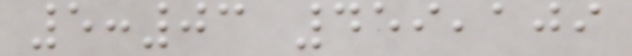5:03 459,109
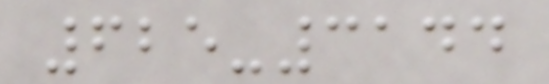625-3144
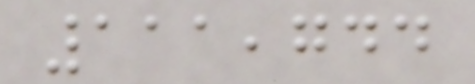111,744
